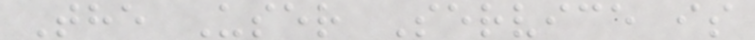The User Service is
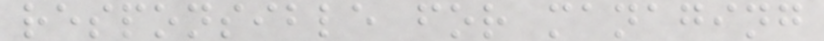responsible for managing
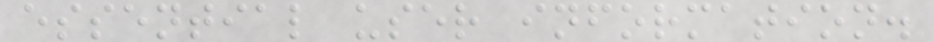essential user information.
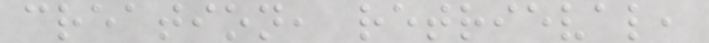creation, retrieval,
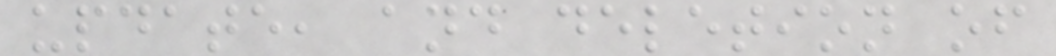update, and deletion of
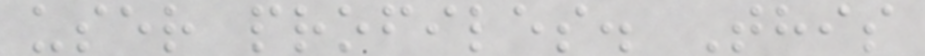user profiles. This
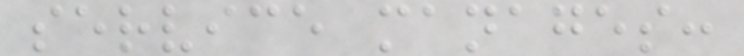service manages:
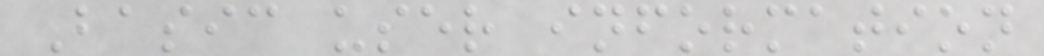Basic user information
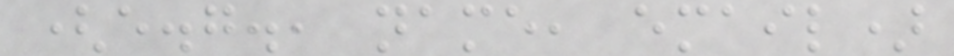(e.g., name, email)
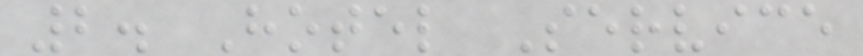2. Hotel Service
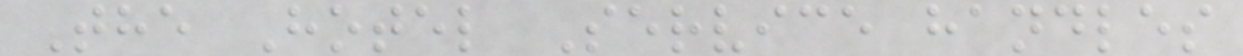The Hotel Service handles
